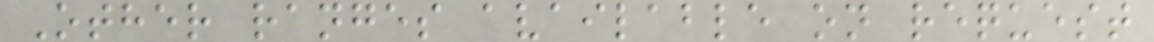Other ranges available on request
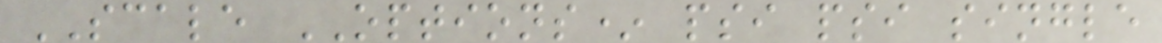SCALE OPTIONS* psi psi single
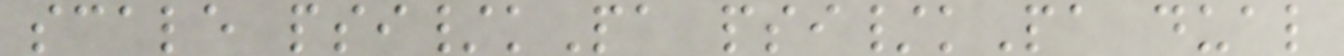scale psi/kPa psi/kPa dual
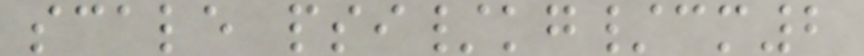scale psi/kg/cm2
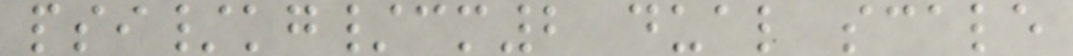psi/kg/cm2 dual scale
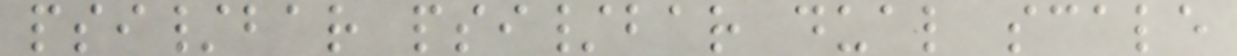psi/bar psi/bar dual scale
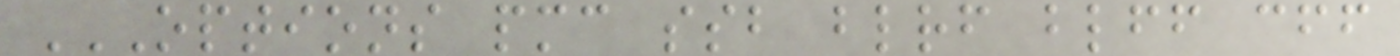OPTIONS PMC SSB BLRF BLFF CFF
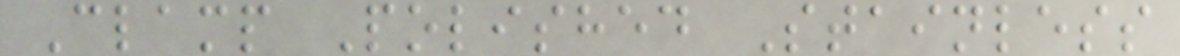Clamp Polished Stainless
